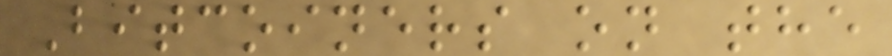Bitcoiners on the
